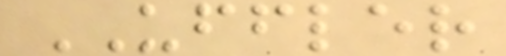UFFLER
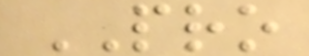PRO
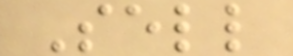Sell
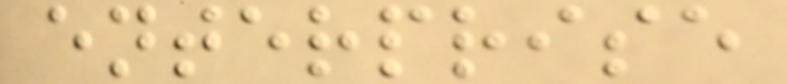enterprise
